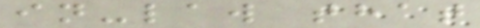in-law that
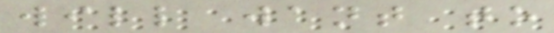will want to
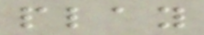play
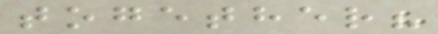together?
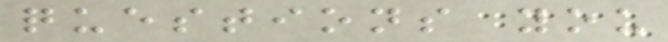questions you
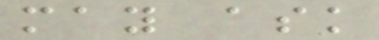may ask
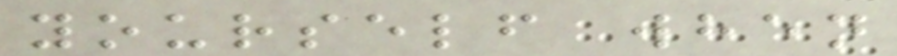yourself when
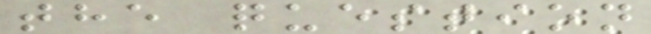the question
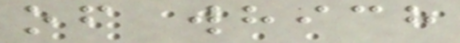of which
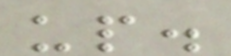up.
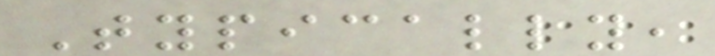Typically,
